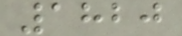1820
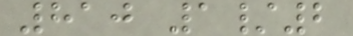810 1/2
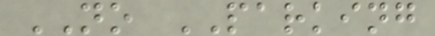NO PARKING
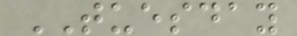TUESDAY
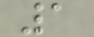1
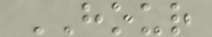HOUR
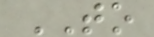TO
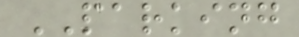PARKING
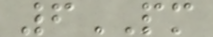6PM
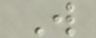W
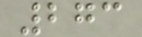273
